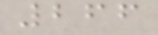266
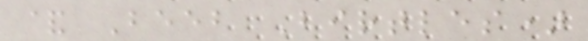& Beeb Birtles)
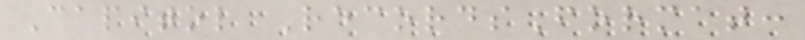Capitol RecordsFormat:
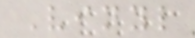Vinyl
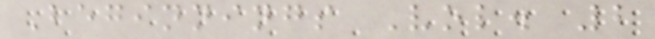Beginnings Vol. 2
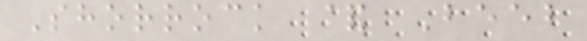Shorrock & Beeb
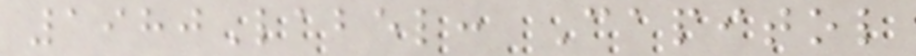1980Label: Capitol
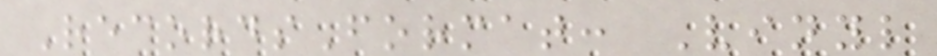RecordsFormat: Vinyl
